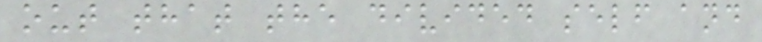out that the divided self and
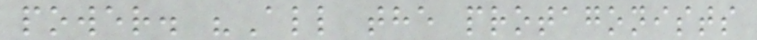power. "All the protagonists
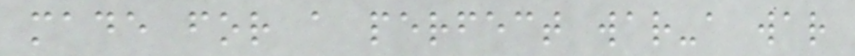made for a perfect war-a war
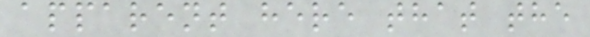apparent here that the
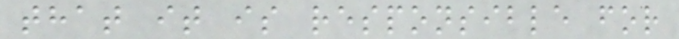that it is responsible for
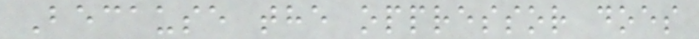Because the oppressor does
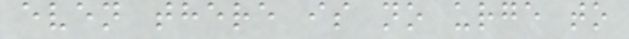even there is no urge to
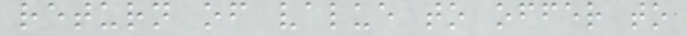return of value to offer to
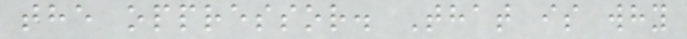the oppressor. That is why
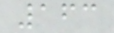163
